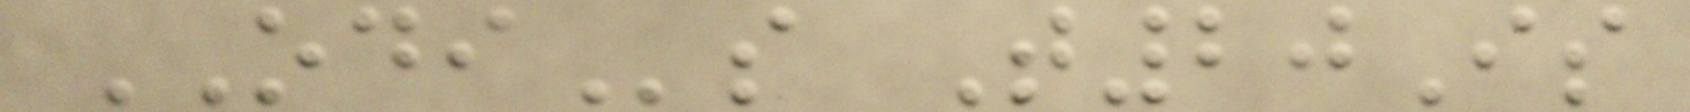ODIs T20Is
